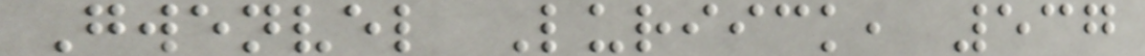Gwenvel Luriick, 537
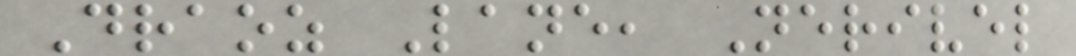Draoz Lane, Nerivel
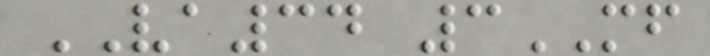VA34 3MF
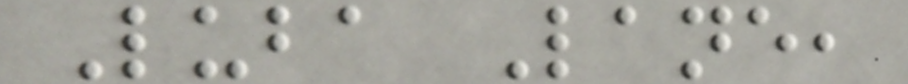Luba Lane,
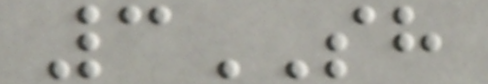3SH
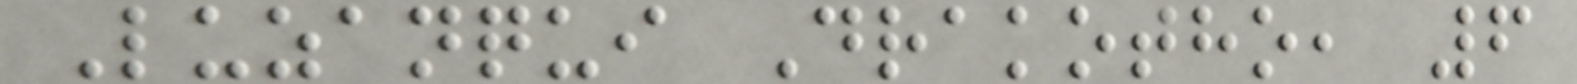Luzanqui Drakotho, 6
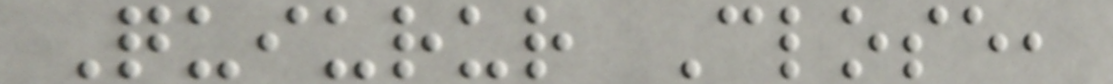Quiurur Close,
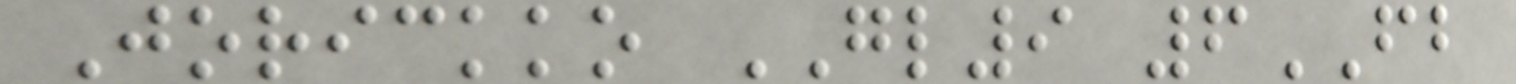Jorickko GL9 6FB
